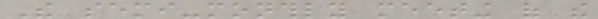The semi-monthly meeting of the
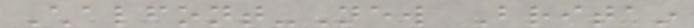Chalfont-New Britain
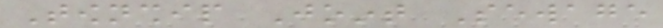Township Joint Sewage
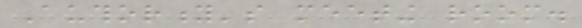Authority's meeting room.
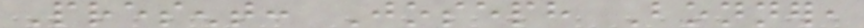Present: Joseph Bonner,
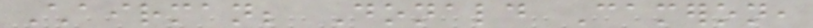Chairman; Donald Cameron,
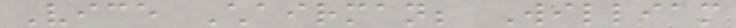Vice Chairman; William
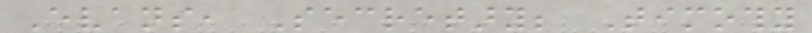Evans, Secretary; Timothy
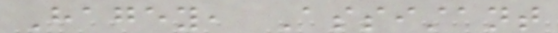Hagey, Assistant
